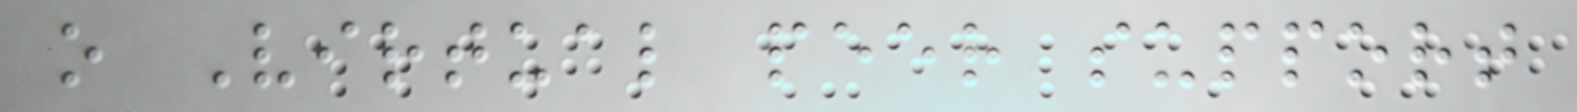o Virtual peer support
